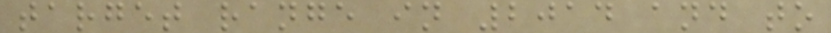target range in 2014 and to
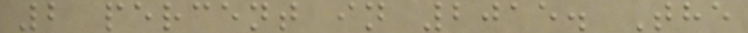2 percent in 2015. The
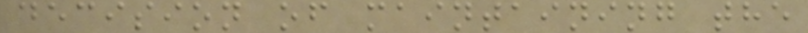decision of maintaining the
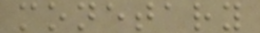monetary
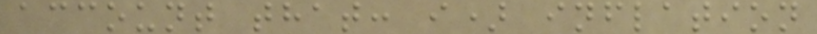account that: i) inflation
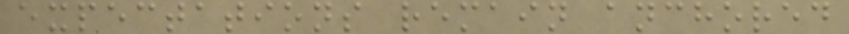expectations remain anchored
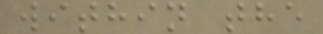within the
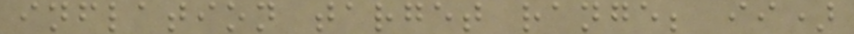inflation target range; ii)
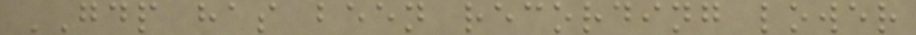GDP has been recording lower
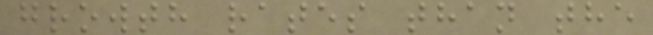growth rates than the
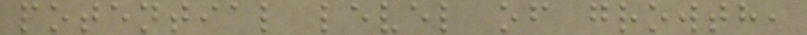potential level of growth,
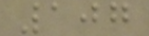107
